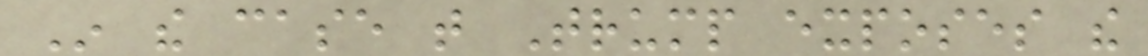In the case that Trump exposes the
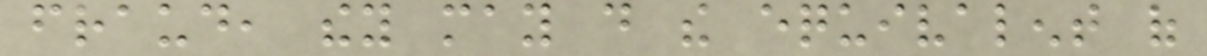fraud, they may do the equivalent of
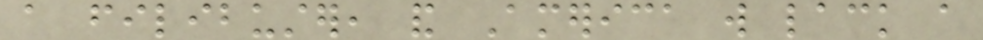a filibuster, and America will lack a
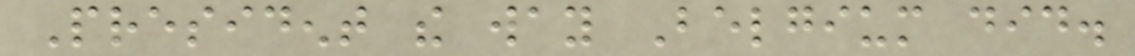President the way Belgium did.
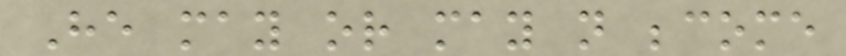He may or may not become
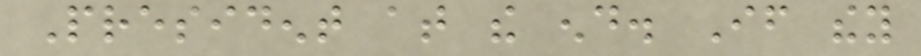President at the end. If they
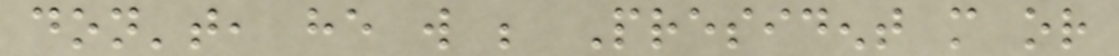don't, he will be President more or
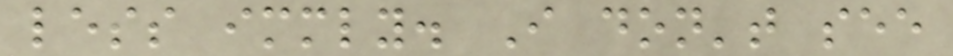less immediately. I don't see
